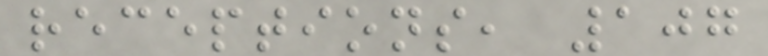receptions, 107
